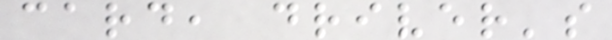card, driver's
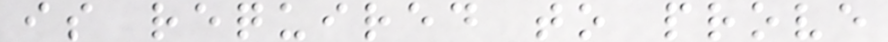is required to prove
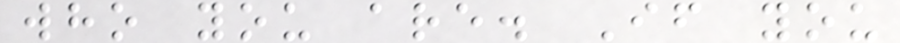who you are. If you
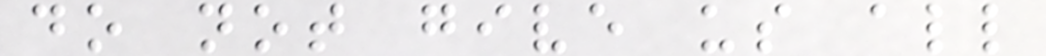do not give us all
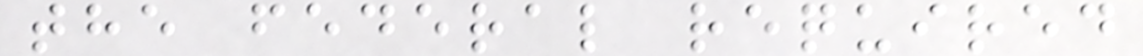the federal required
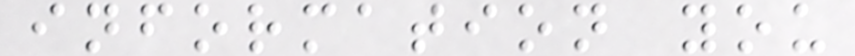information you
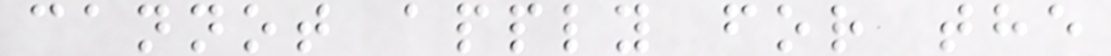cannot apply for the
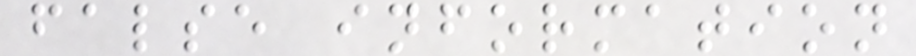false information
